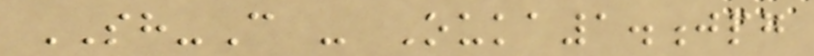SH-C - Ouka1.jpg
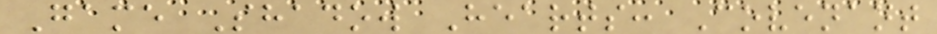Game Shadow Hearts: Covenant
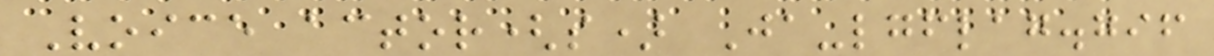Voice actor(s) Ja-lgflag.gif
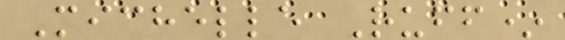Michelle Ruff*
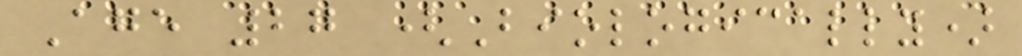Age 27 (Biologically)
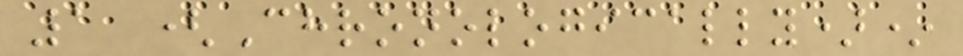1 (Chronologically)*
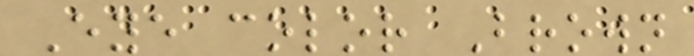Eye color Brown
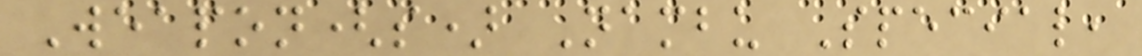Weapon(s) Nambu Special,
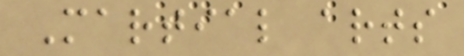Martial arts
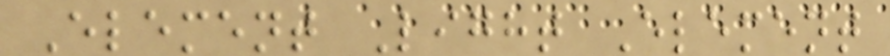Element Light Element
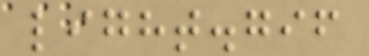light.gif
